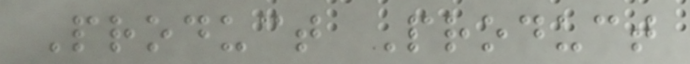Product Product
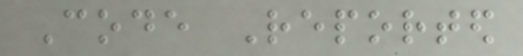Code Reported
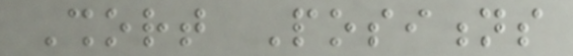Short Positions
